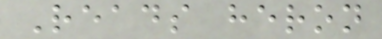Reads heron
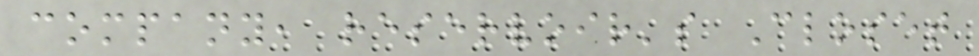company, reservoir's Closet
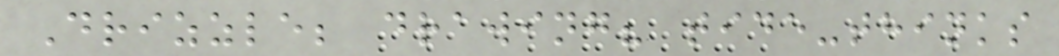Drizzle; drawing? tide-thinks
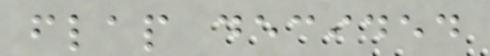flap decided
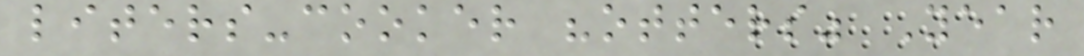liters-cooker "otters" Year
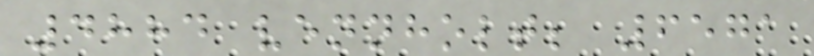4884 vennholt; 6571
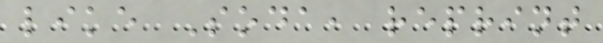like Soda, reprint
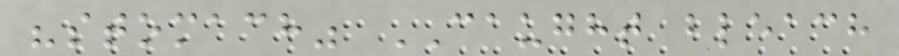"stomach" CAUGHT bleach
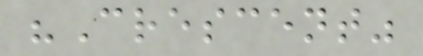"Crescent"
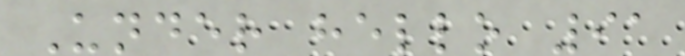Under hello 91
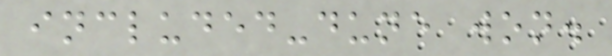included-dune won.
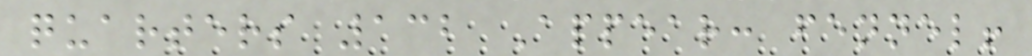quarters 132 Appear: fennel!
